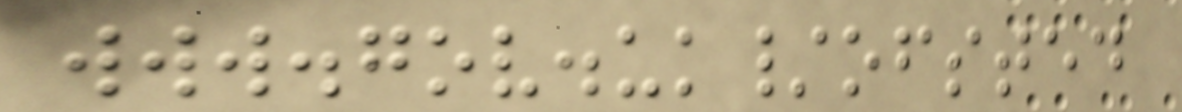www.gov.uk/ofsted
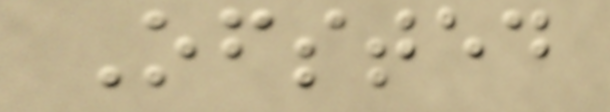Ofsted
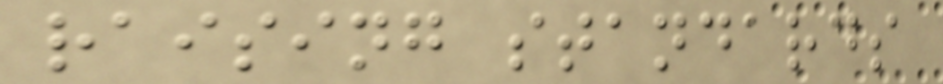raising standards
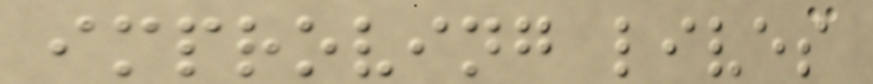improving lives
